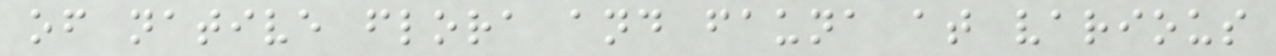of native flora and fauna at various
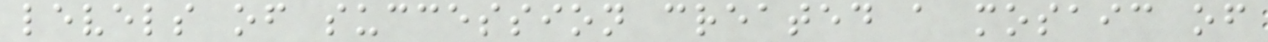levels of succession created a mosaic of
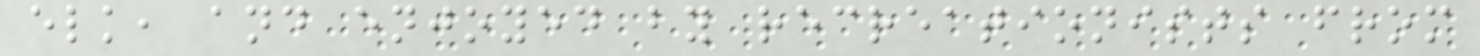elk, and enjoyed by recreationists from
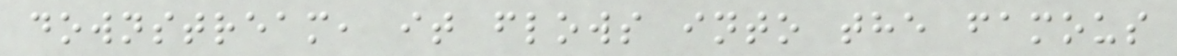downstream, it flows into the famous
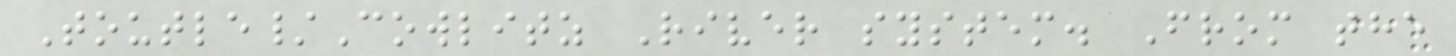Toutle/Cowlitz River system. From the
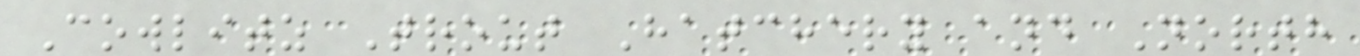Cowlitz Trout Hatchery and North
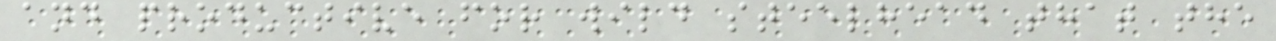and productive for wild steelhead that the
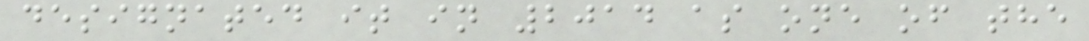designated it in 2014 as one of the
